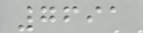7691
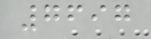7697
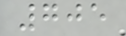705
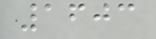1603
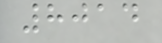8014
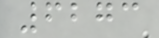6273
